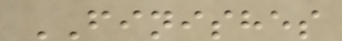FINISHES
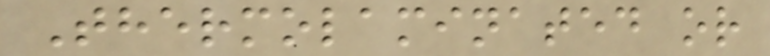Thermolaminated or
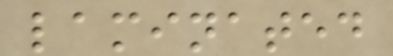laminated
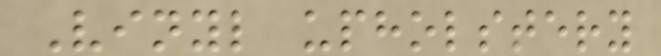Vinyl upholstery
